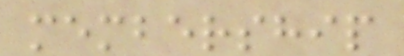membership
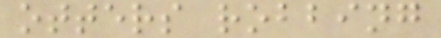otters robbing
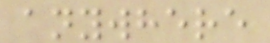anywhere
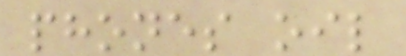phones oil
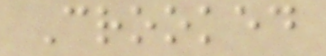Crooked
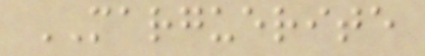MARGUERITE
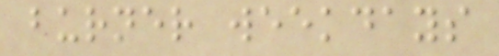burner weekdays
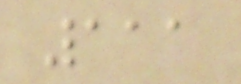111
